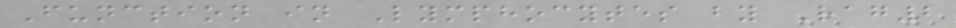Function in Lymphocytes by Rag2
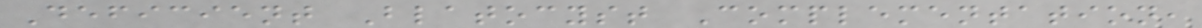Deficient Blatocyst Complementation,
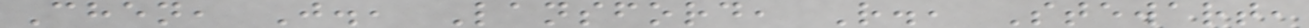Chen, J., Lansford, R., Stewart,
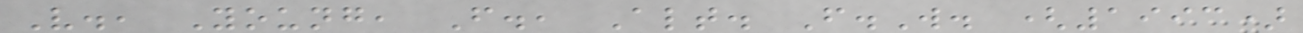V., Young, F., Alt. F.W. (1993)
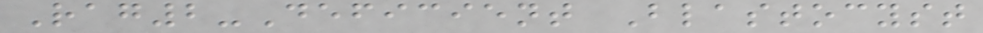Rag2-Deficient Blastocyst
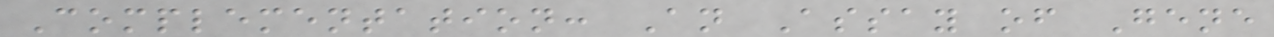Complementation: An Assay of Gene
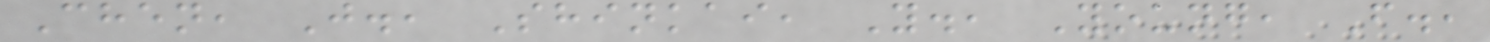Chen, J., Shinkai, Y., Young, F.,
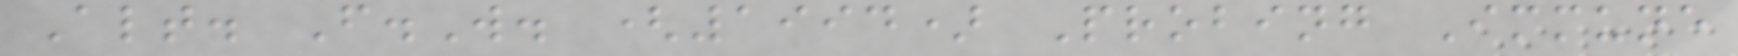Alt. F.W. (1994) Probing Immune
